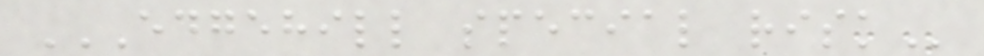EDGEHILL SPECIAL RISK
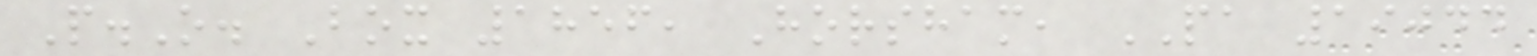P.O. Box 1856, Horsham, PA 19044
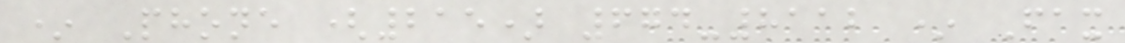* Phone (215) 674-8112 * Fax
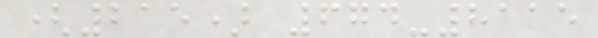(215) 674-8115
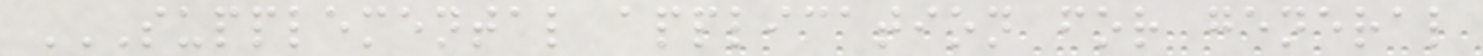SUPPLEMENTAL APPLICATION FOR GENERAL
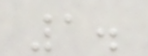1.
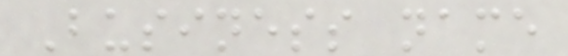Business name
